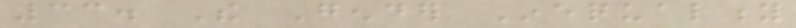33. The Gender Inequality
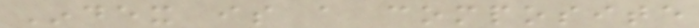Index is a composite
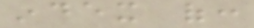index of:
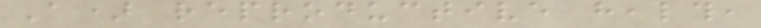A) reproductive health,
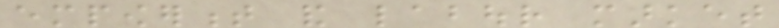empowerment and labour market
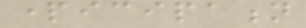participation
